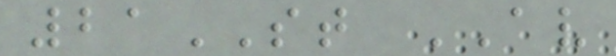21ST AV
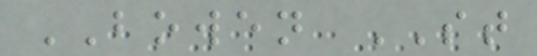BOWEN ST
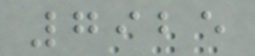7925
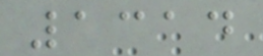1314
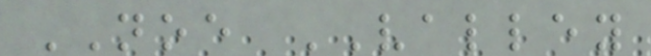NOE VALLEY
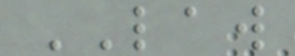LAW
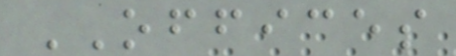OFFICES
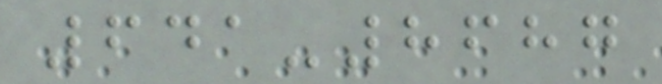641-8687
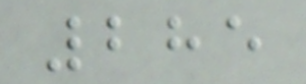285
